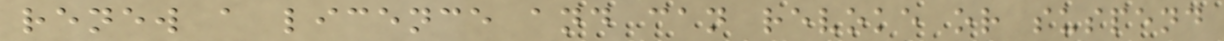renew a licence and can revoke or suspend
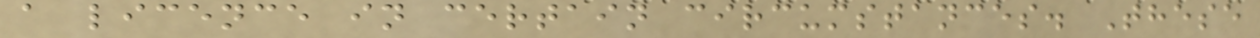a licence in certain circumstances. These
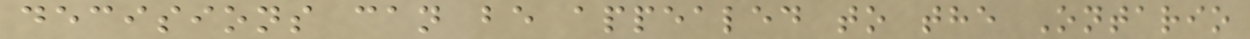decisions can be appealed to the Ontario
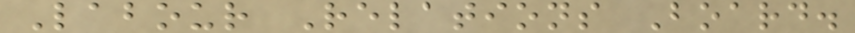Labour Relations Board.
